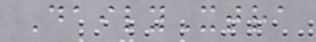DailyXtra
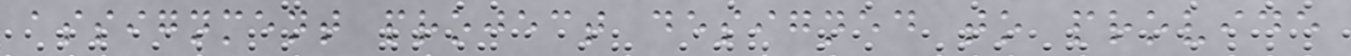assignment project designed to provide
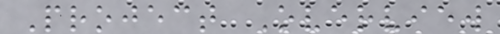Project Overview
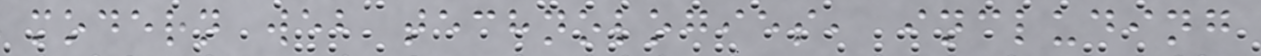modern web technologies, including
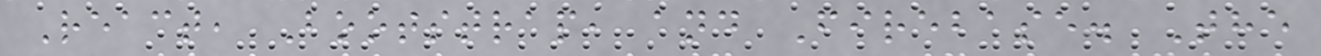React, Bootstrap, and Firebase. The
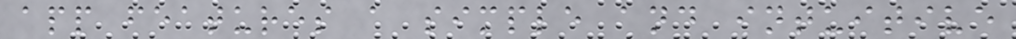app features a simple and intuitive
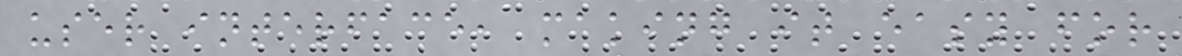user interface, making it easy for
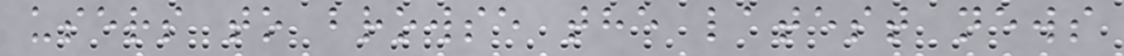users to browse the latest news
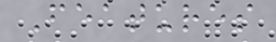Features
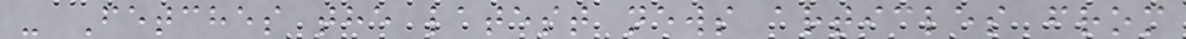- Fetches the latest news articles from
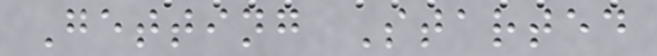Getting Started
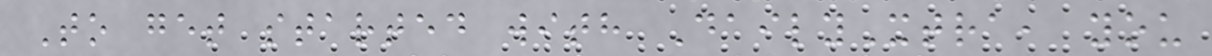To get started with DailyXtra, you
